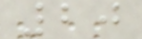20
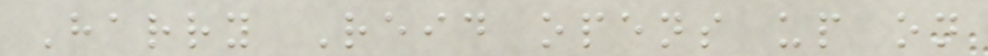Harry Reid opens up on
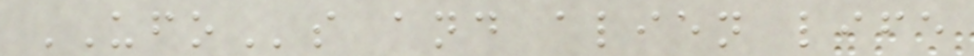UFOs and alien life
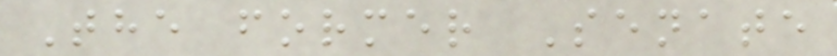The former Senate
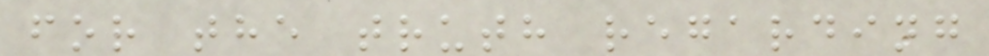for the truth regarding
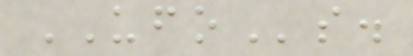UFOs.
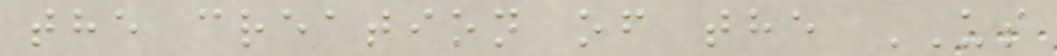the creation of the US
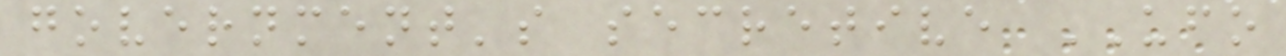government's secretive UFO
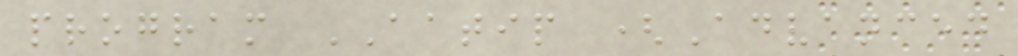program AATIP (Advanced
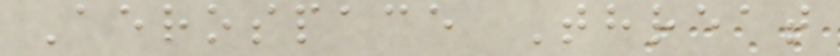Aerospace Threat
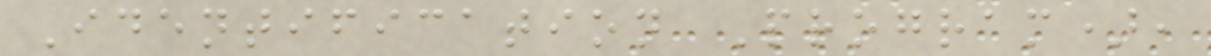Identification Program),
